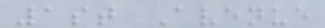1st Avenue
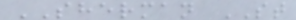SHERMAN ST
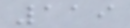119
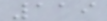119
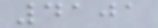4101
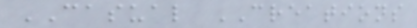CASUAL CREATIONS
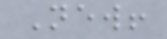New!
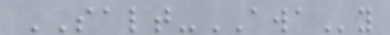SALT-AWAy
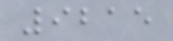9215
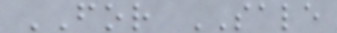FOR SALE
